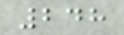248
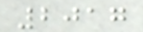2017
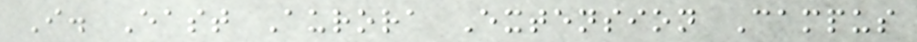I. East Aurora Extension Campus
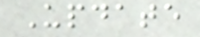Update
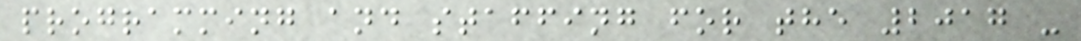programming and staffing for the 2017 -
